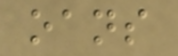oans
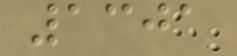1301
